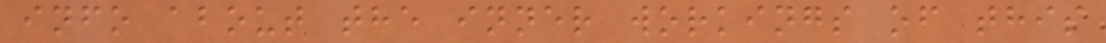info about the inner workings of this
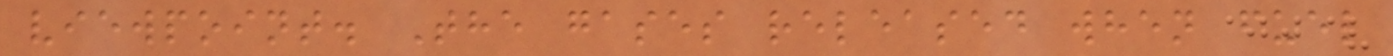viewpoint. The gases released when fuel
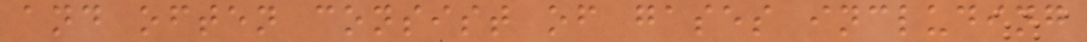and often consist of gases including
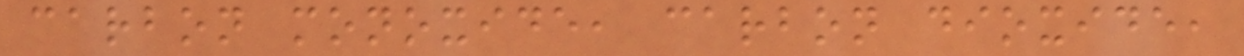carbon monoxide, carbon dioxide,
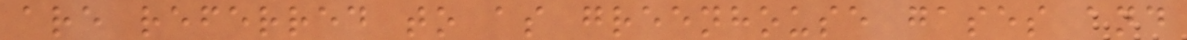are referred to as greenhouse gases and
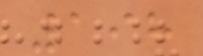198
